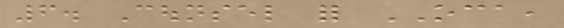6. Counsel for OCA,
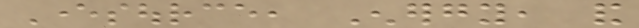Eversource, Energy, and
